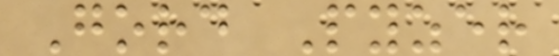Gord Pyzer
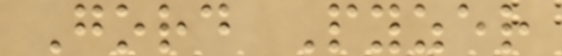Gord Pyzer
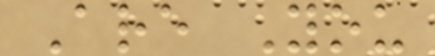Are You
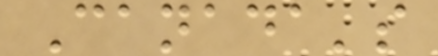Canada's
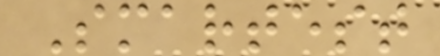Smartest
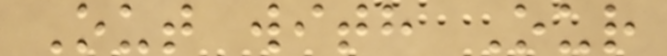Out with Our
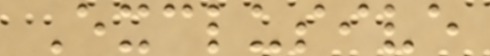Exclusive
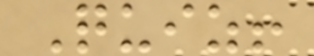Quiz!
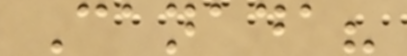Canada?
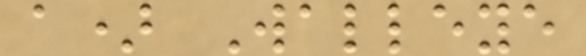a) Walleye
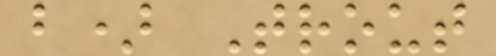b) Trout
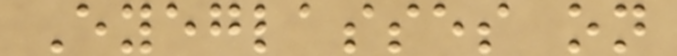Eyeglasses on
